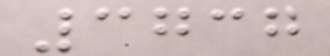3737
